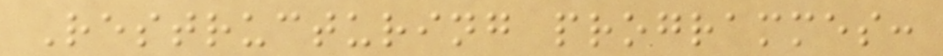Restructuring programmes:
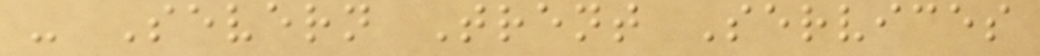- Severn Trent Services
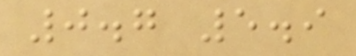0.7 5.9
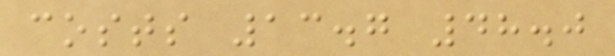costs 13.7 48.0
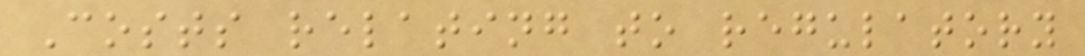Costs relating to regulatory
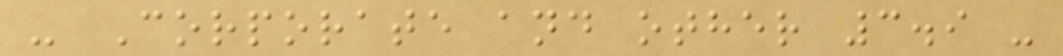- Corporate and other 3.9 -
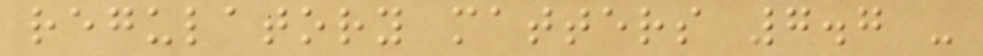regulatory matters 7.7 -
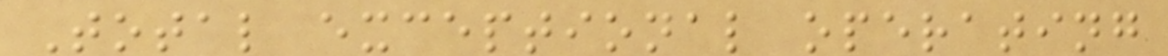Total exceptional operating
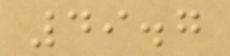49.7
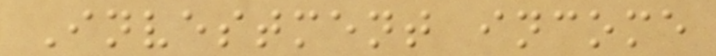Investment income
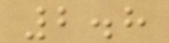2.8
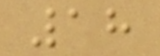18
